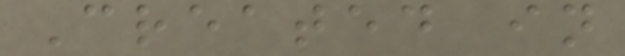Created in
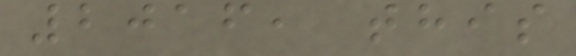2016, this
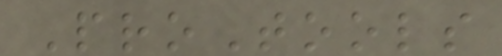ProTools
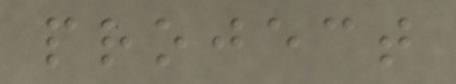project
